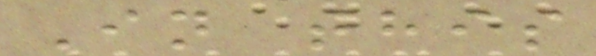In this
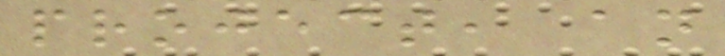project, an
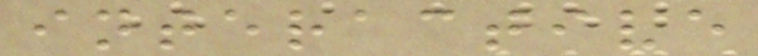interactive
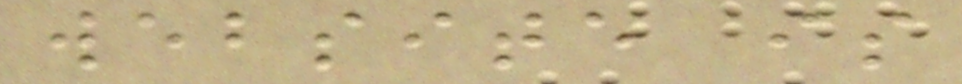website is
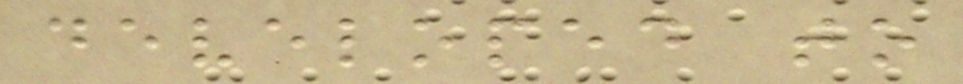developed to
